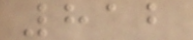812
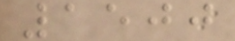1500
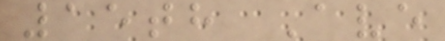15th Ave
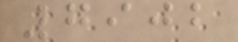7902
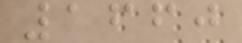1660
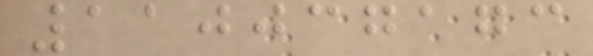110037173
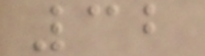32
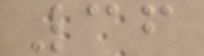36
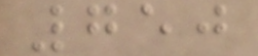750
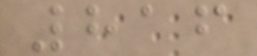816
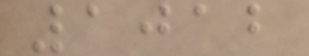1012
